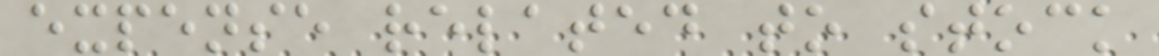expense related to stock
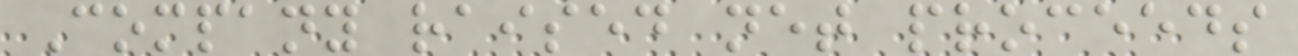Company raised net proceeds
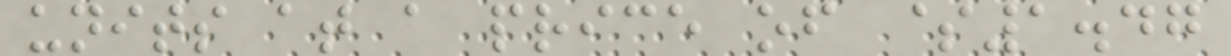units at a price of $1.47
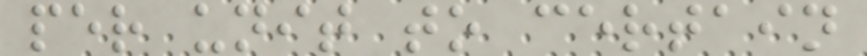per unit to certain
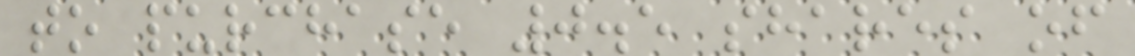to purchase 0.5 shares of
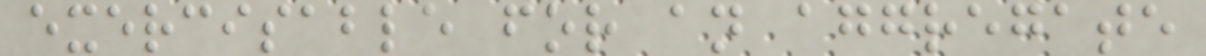exercisable for an aggregate
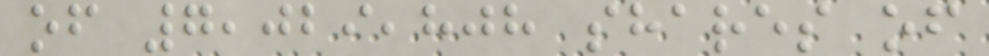of 7,029,808 shares of
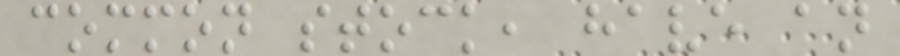common stock, have an
